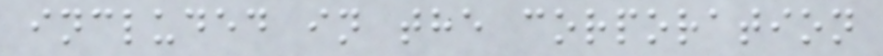included in the corporation
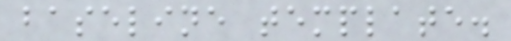baseline template.
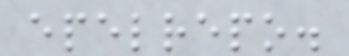epelrepo.
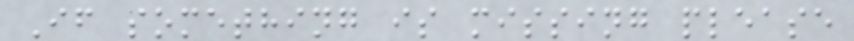If something is missing please
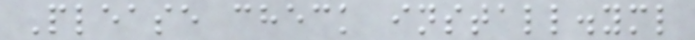Please check install.yml
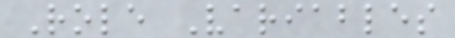Role Variables
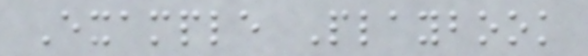Example Playbook
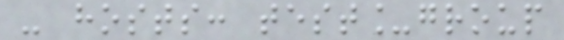- hosts: test_group
